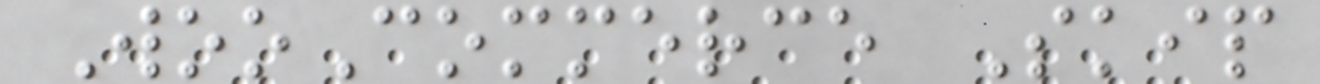WooCommerce Skip
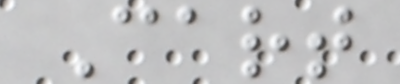Cart
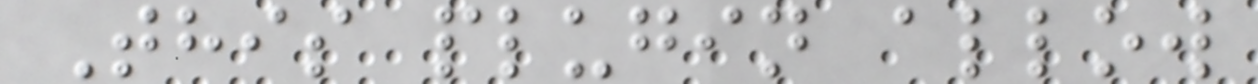This plugin allow
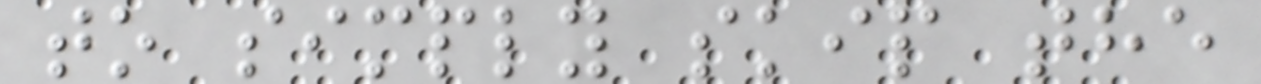to simply skip the
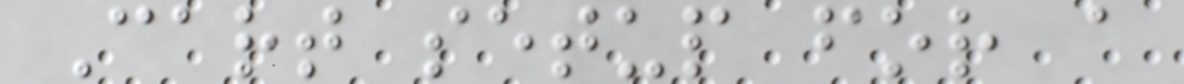Cart setup for a
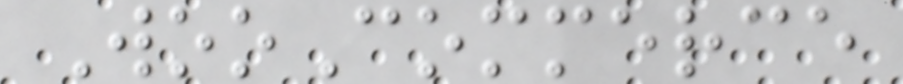WooCommerce
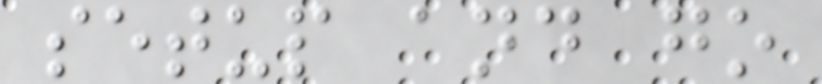setup and go
